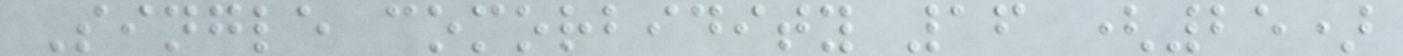Single comorbidity 16 (25)
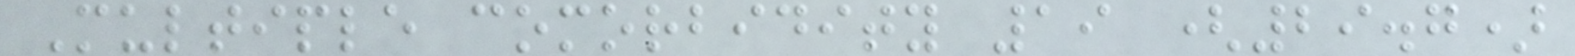Multiple comorbidity 19 (29.7)
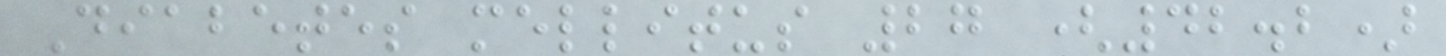Diabetes mellitus 27 (42.2)
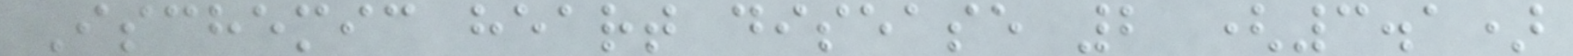Ischemic heart disease 2 (3.1)
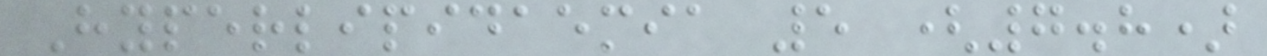Hyperlipidaemia 5 (7.8)
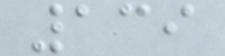139
